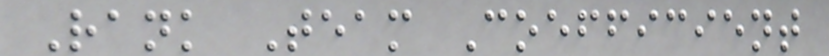Rank Team Coefficient
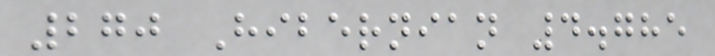270 Hibernian 4.785
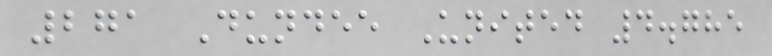271 Dundee United 4.785
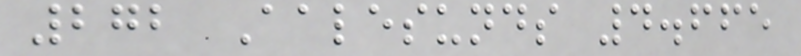272 Aalesunds 4.665
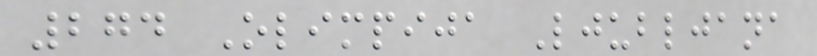274 Olimpija Ljubljana
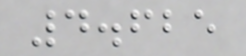4.625
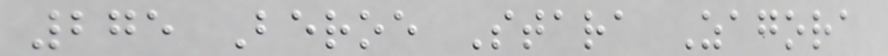275 Beroe Stara Zagora
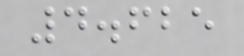4.625
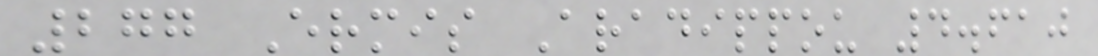277 Ermis Aradippou 4.610
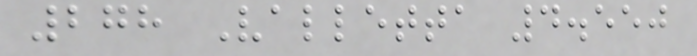278 Valletta 4.550
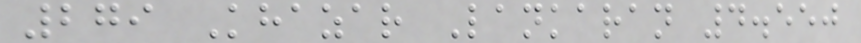279 Khazar Lankaran 4.550
